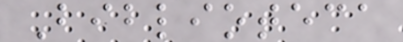Biblioteca
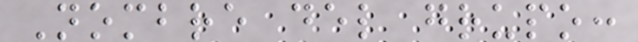Nombre del grupo:
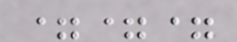===
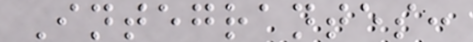Integrantes:
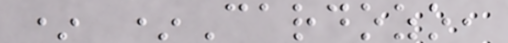* *Cardozo,
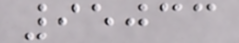95033
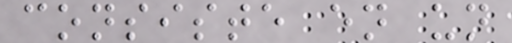consiste en un
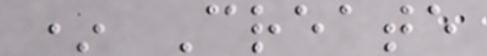* Create
